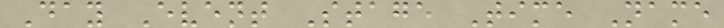Day Event Stage Time Name
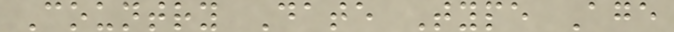Country Date Type Age
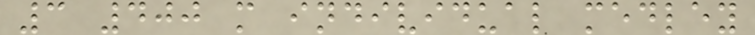3 400 m individual medley
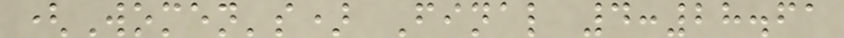(Women's) Final 4:28.61
